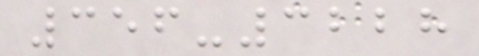356-3228
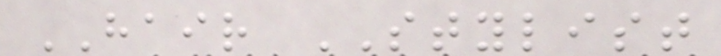HAIR STYLIST
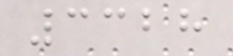3328
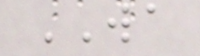WA
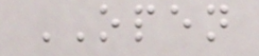OPEN
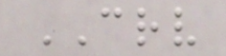CRV
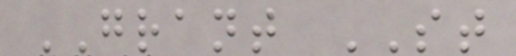GRANT ST
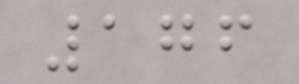176
